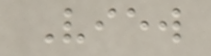View
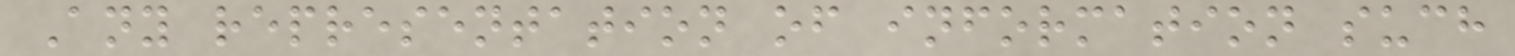Any representation of information such
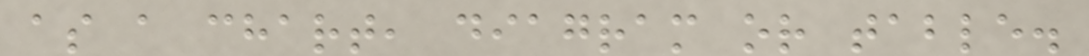as a chart, diagram or table.
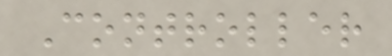Controller
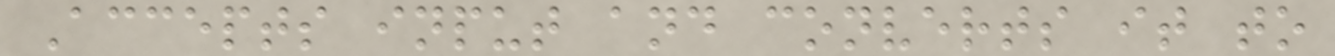Accepts input and converts it to
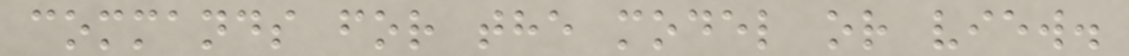commands for the model or view.
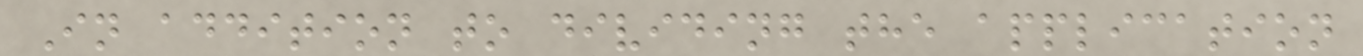In addition to dividing the application
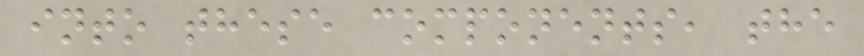into these components, the
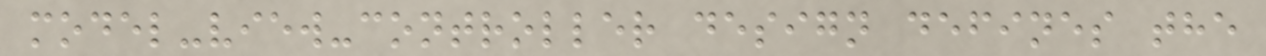model-view-controller design defines the
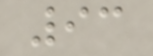93
